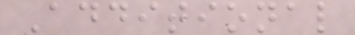Additional
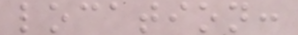location:
